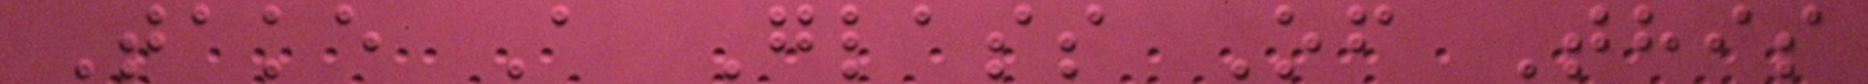Take A Glass Of This
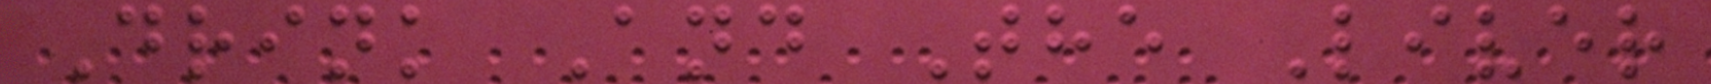Drink And The Liver
